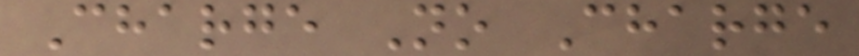Charge No Charge
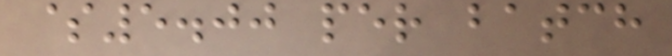$5.00 per batch
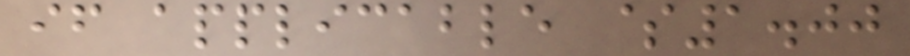if applicable $1.00
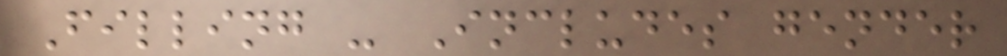Filling - Includes gender
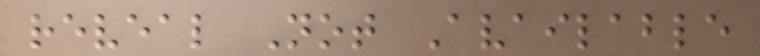reveal Not Available
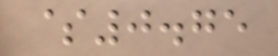$0.75
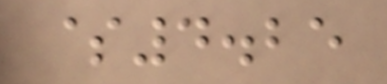$4.25
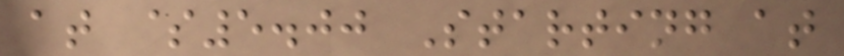at $5.00 Starting at
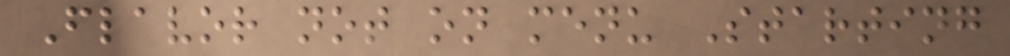Flavor not on menu Starting
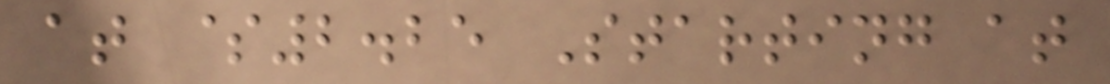at $2.25 Starting at
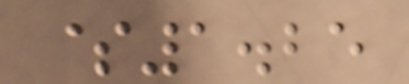$1.25
